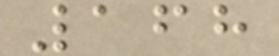168
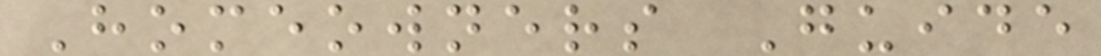Homeowners Guide
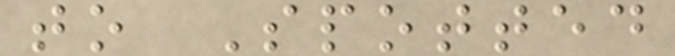to Spotted
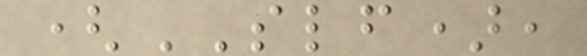(SLF),
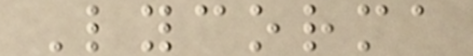Lycorma
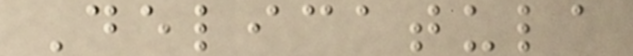Delicatula
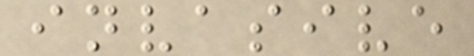invasive
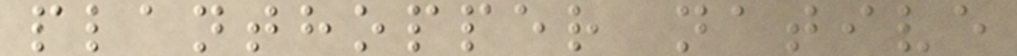planthopper native
